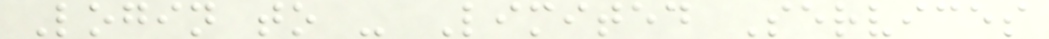Login to - Limited Services
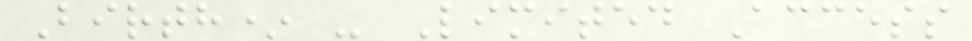Birth* - Limited Access
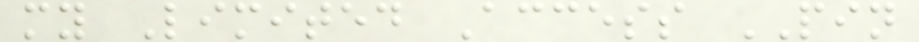my Limited Access PIN
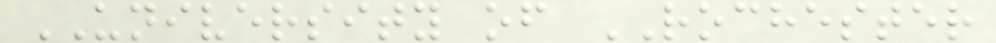UNIVERSITY of ROCHESTER
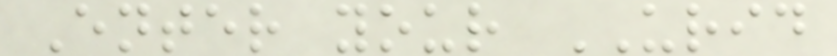Enter your URID
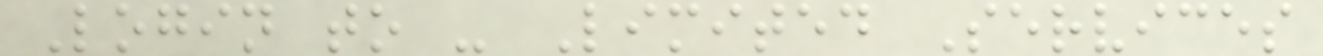Login to - Limited Services
